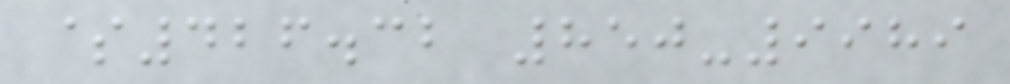$426.32 850-9989
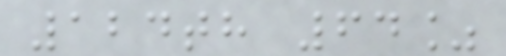124th 64%
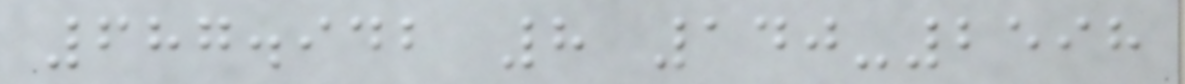687.942 8 140-2598
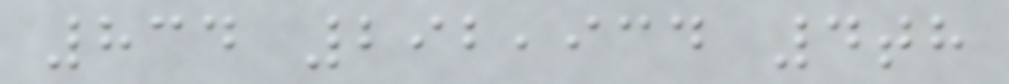834 292,934 4th
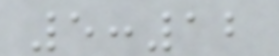5:12
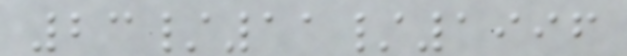23/11/1996
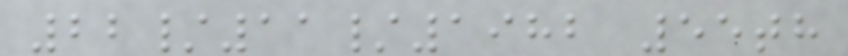22/11/1982 55th
